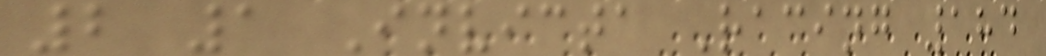2 1 Invicta Racing 184
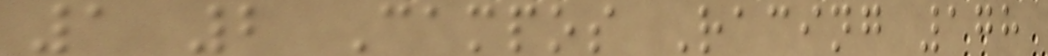1 2 Campos Racing 178
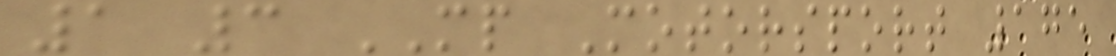1 3 MP Motorsport 175
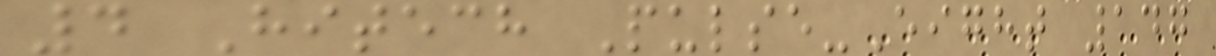4 Hitech Pulse-Eight 147
